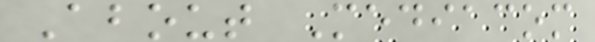About Mediacom
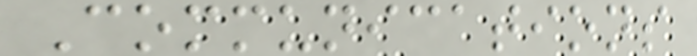Communications
